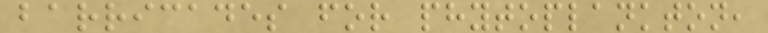barricades for phytoplankton,
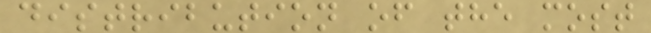distribution of the most
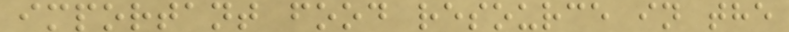important food resource in the
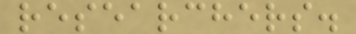researchers.
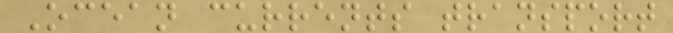Ocean currents transport
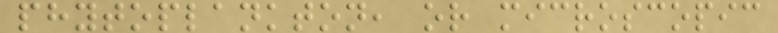phytoplankton, or microscopic
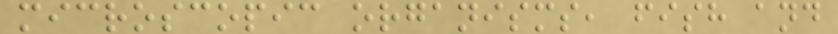microscopic organisms, fish and
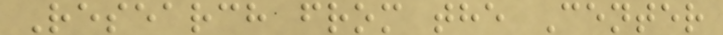Research from the Center
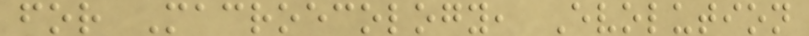for Macroecology, Evolution
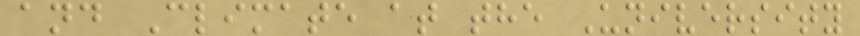and Climate at the University
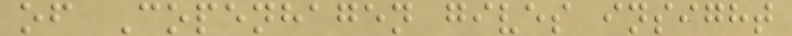of Copenhagen gives insight
